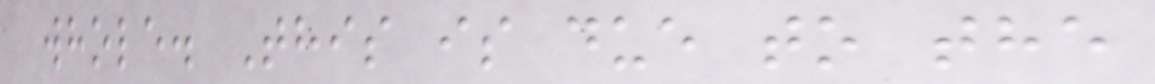whole. This is due to the
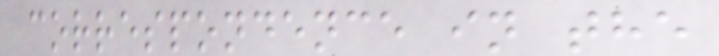correspondence in the
